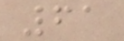61
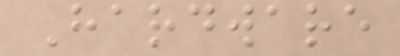Hardware
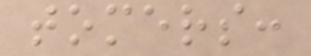tomers:
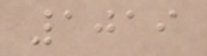1019
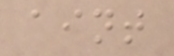aint
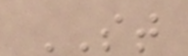ST
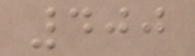400
